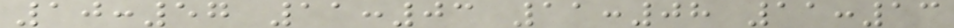10:57 11:03 11:08 11:13
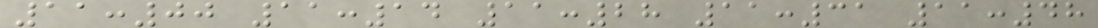11:00 11:14 11:28 11:31 11:48
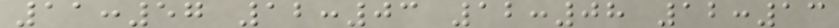11:57 12:03 12:08 12:13
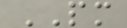PM
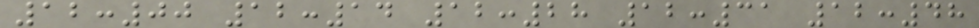12:00 12:14 12:28 12:31 12:48
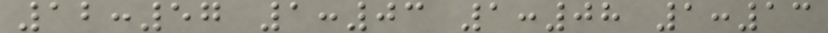12:57 1:03 1:08 1:13
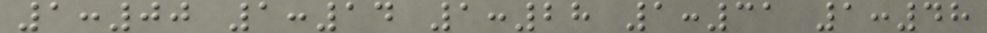1:00 1:14 1:28 1:31 1:48
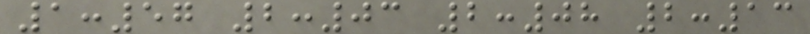1:57 2:03 2:08 2:13
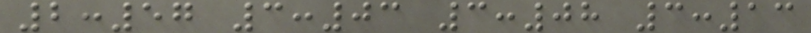2:57 3:03 3:08 3:13
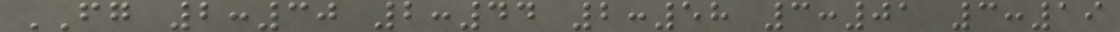FG 2:30 2:44 2:58 3:01 3:19
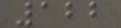122
